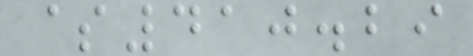$410.29
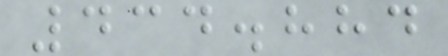434.884
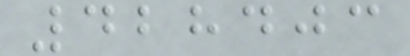428403
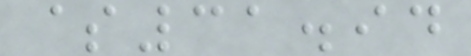$31.94
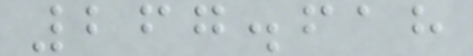267.618
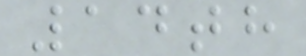14th
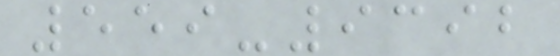559-9392
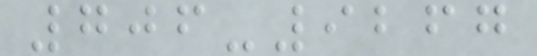706-9267
